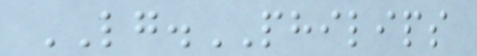LG.PHILIPS
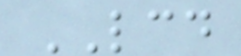LCD
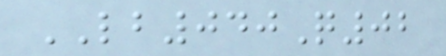LB040Q02
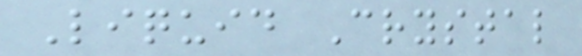Liquid Crystal
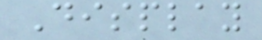Display
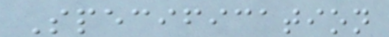Specification
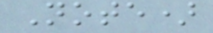Note)
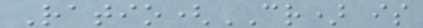Ratio(CR) is
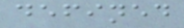defined
